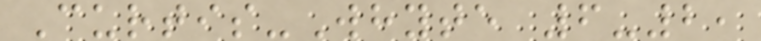Curtis-Whyte 6-2,
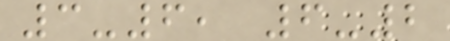3-6, 6-2
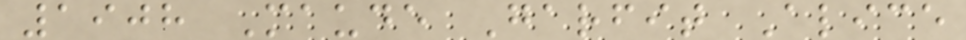1908 Maude Garfit Alice
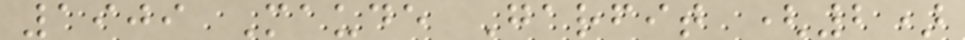1909 Maude Garfit (2)
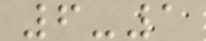6-1
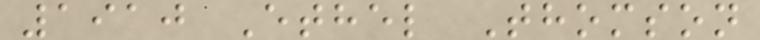1910 Ethel Thomson
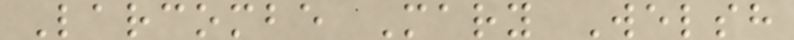Larcombe Mary Welsh
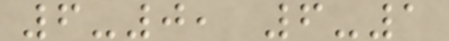6-0, 6-1
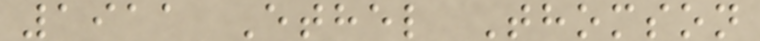1911 Ethel Thomson
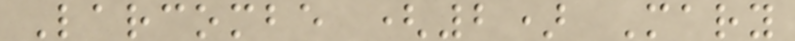Larcombe (2) Mary
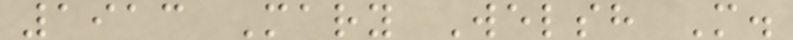1913 Mary Welsh M.
